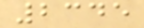2345
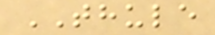THULE
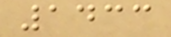1433
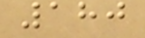180
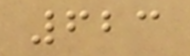623
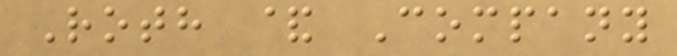Roth & Company
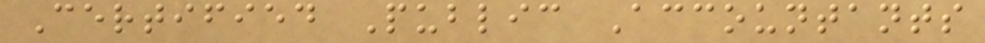Certified Public Accountants
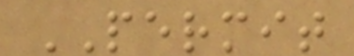PERMIT
